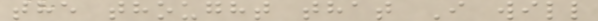the thought that I will
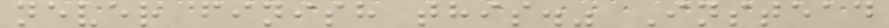never finish this." Instead
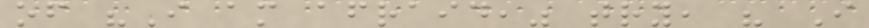of "I am afraid," try, " I
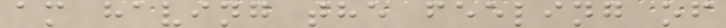am having the feeling of
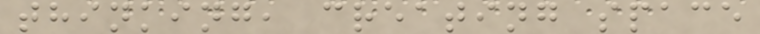thinking, creating space
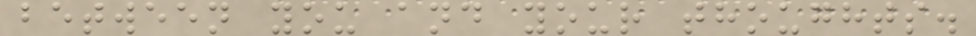between you and your thoughts.
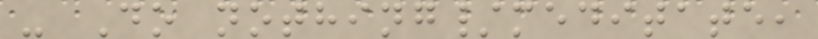- Do nothing/meditate,
